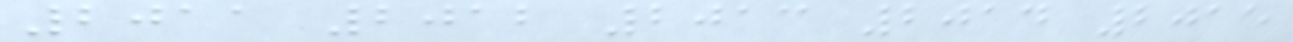2011 2012 2013 2014 2015
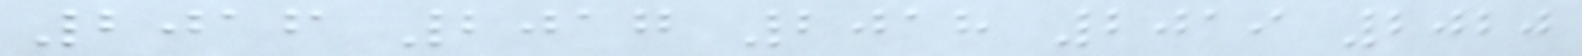2016 2017 2018 2019 2020
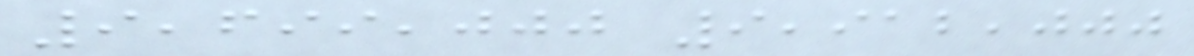9,699,000 9,912,000
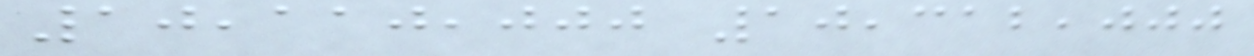10,110,000 10,312,000
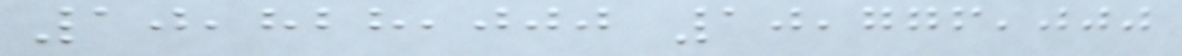10,828,000 10,776,000
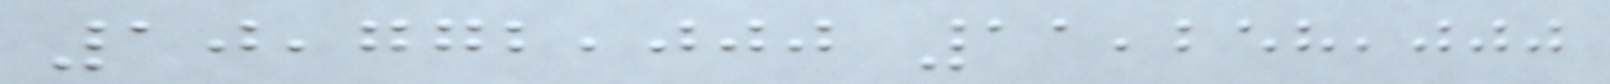10,772,000 11,258,000
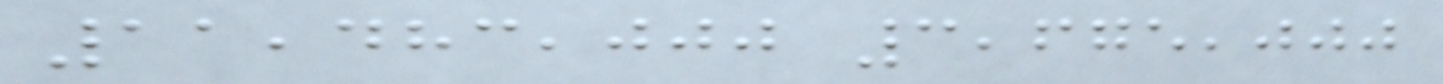11,483,000 3,675,000
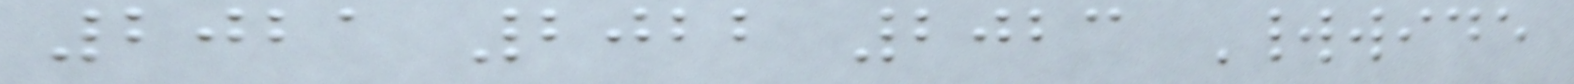2021 2022 2023 Worldwide
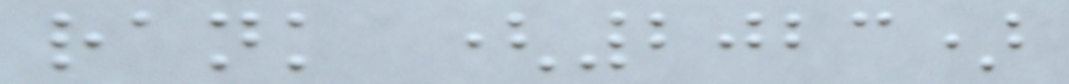rank (2023)
